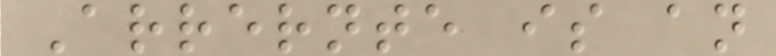Arrernte is an
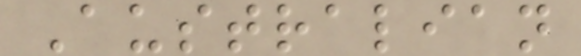Australian
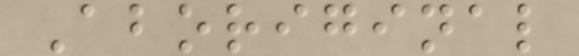Aboriginal
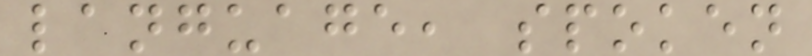language, spoken
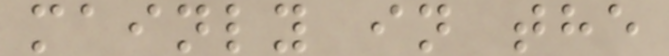mainly in the
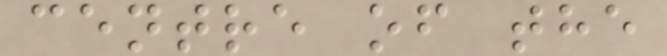centre of the
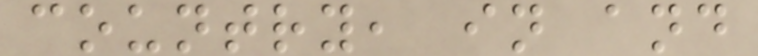country, in and
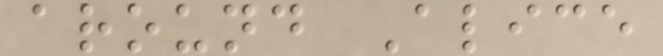around Alice
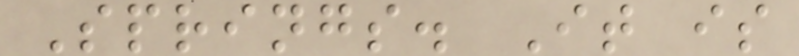Springs. It is
